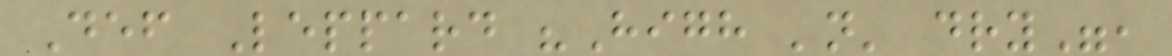Def Leppard "High 'n' dry",
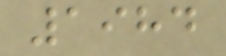1984
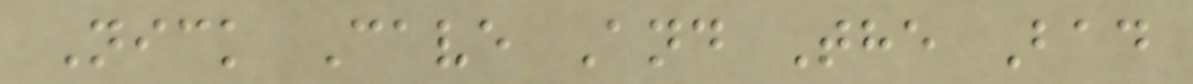Nick Cave And The Bad
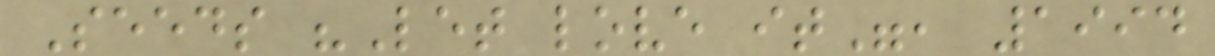Seeds "Let love it", 1994
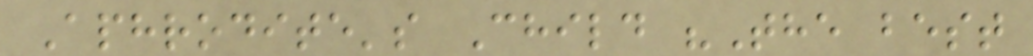Aphrodite's Child "The best
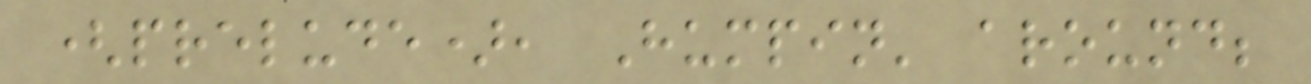(prelude), Humpin' around;
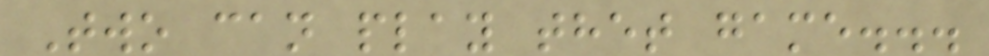Two can play thet game...
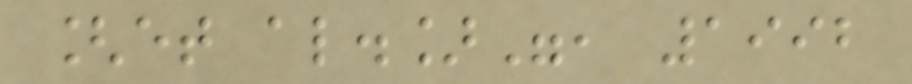[et al.]", 1992
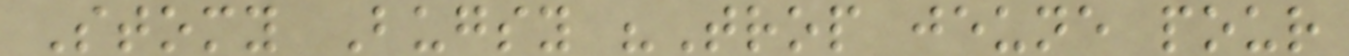Stomy Bugsy "Trop jeune pour
